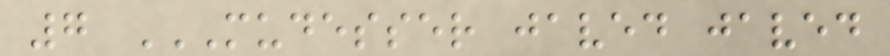7 MUDESSER JAVED JAVED
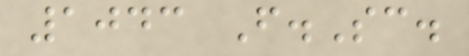1043 F.Sc.
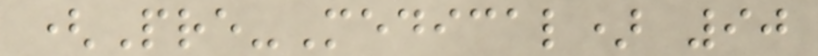(Pre-Medical) 90
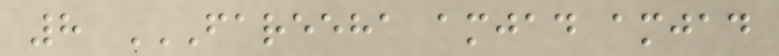8 FAREEHA AMJAD AMJAD
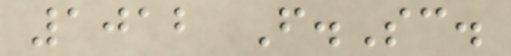1012 F.Sc.
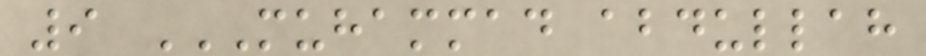9 MUHAMMAD ABDULLAH
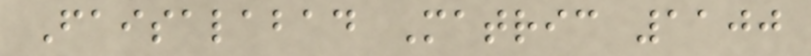Faisalabad Matric 1100
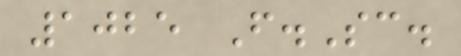1025 F.Sc.
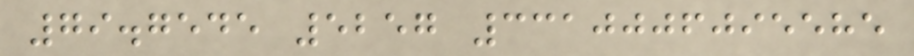79.7545 5257 3310006095585
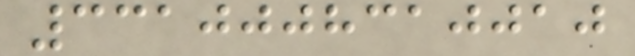3310008310010
